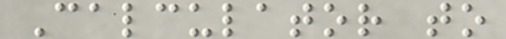Calculator to
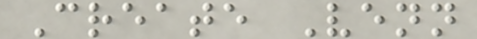Create Venn
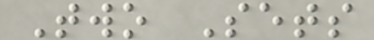Two Sets
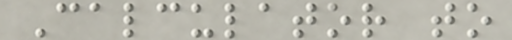Calculator to
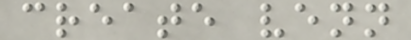create venn
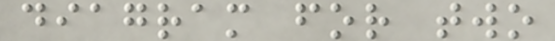diagram for two
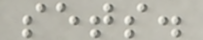sets.
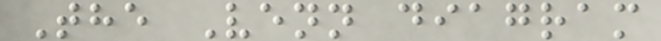The Venn diagram
